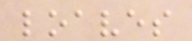loaves
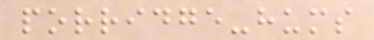porridge-hums
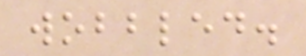wobbled.
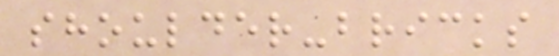shoulder-bricks
